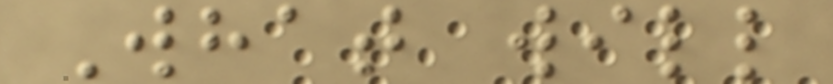What will
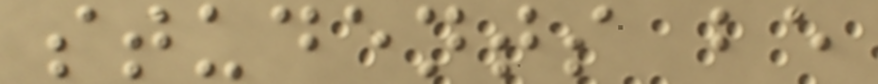students be
